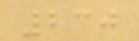230
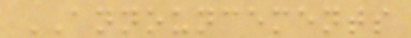ANNOUNCEMENTS
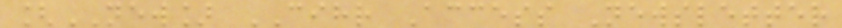[NEW] CIHR Access Newsletter
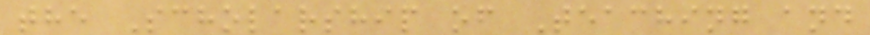the Scholarship of Teaching and
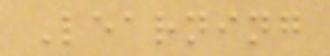Learning
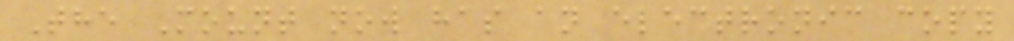The Mount now has an electronic copy
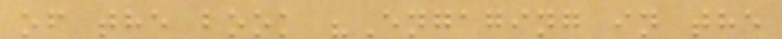of the book "Engaging in the
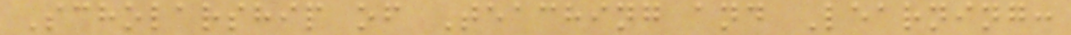Scholarship of Teaching and Learning:
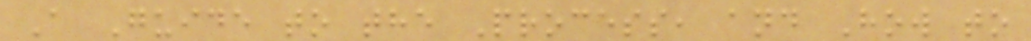A Guide to the Process, and How to
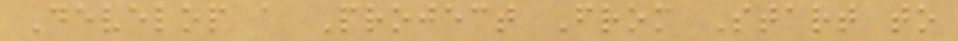Develop a Project From Start to
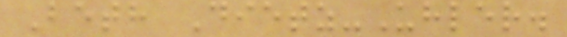Beth Dietz-Uhler.
